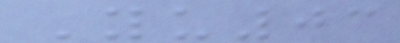Yu03
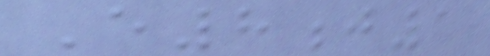E8j1
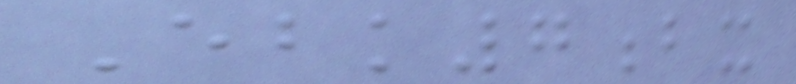Ebk7bx
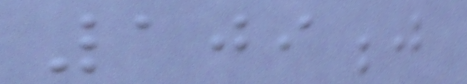109j
